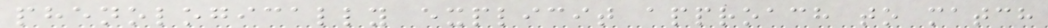phenologically explicit approach to match
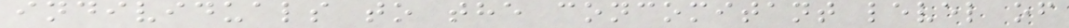individuals to the concomitant level of
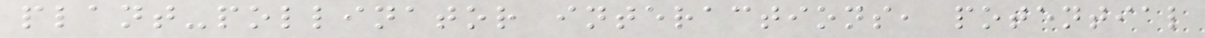plant-pollinator interactions, potential
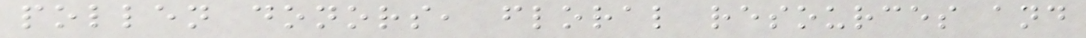pollen donors, floral resources and
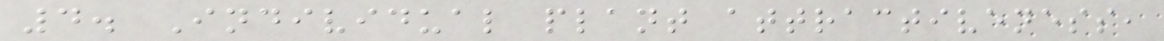4. Individual plant attractiveness,
